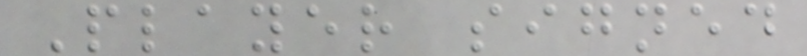Player signed
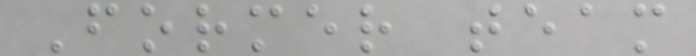Former team
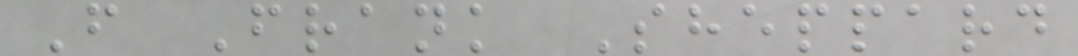F Frank Sheppard
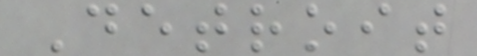Detroit
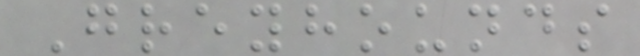Greyhounds
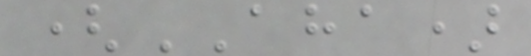(AHA)
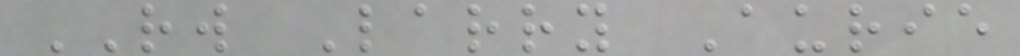RW Larry Aurie
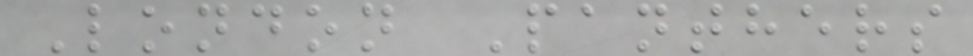London Panthers
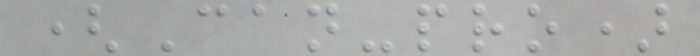(Can-pro)
